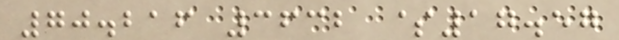70.216 3632 $17.57
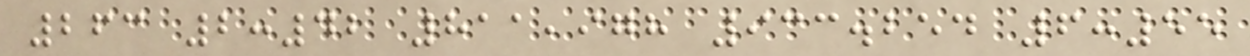263 2:42 811,978 933.254 6:55
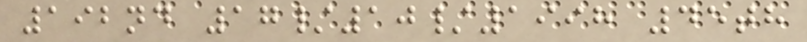192nd 17/10/1998 45th
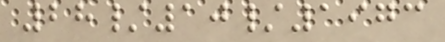28/10/1973
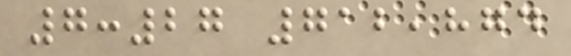7:27 712,874
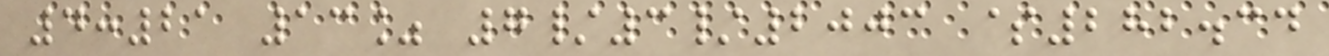4:21 13% 7/3/2003 $282.34
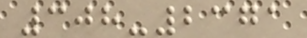308-2371
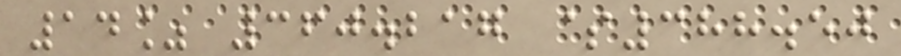14% 360.217 $388.50
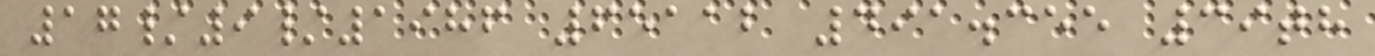17/9/1986 65112 491.355 39th
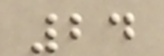24
